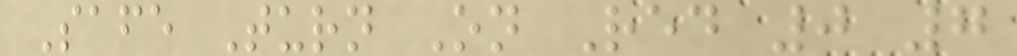Safe Turn On Red 0 7
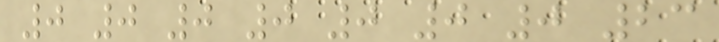0 0 0 0 0 0 0 23
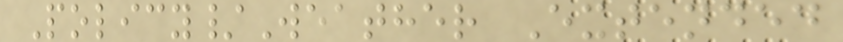Policy/Weather Extended
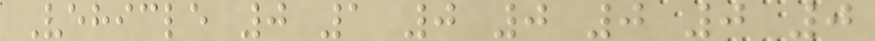Vehicle 0 1 0 0 0 0 0
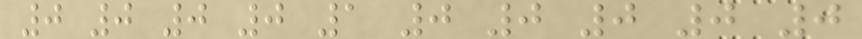0 0 0 0 1 0 0 0 0 0
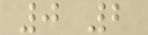0 2
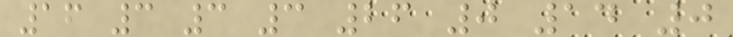16 3 3 3 26 0 14 0
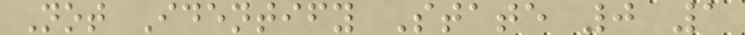Not Identify State 0 1
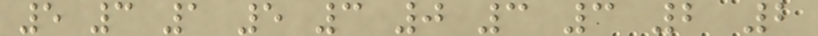5 3 1 5 3 0 3 3 2 2
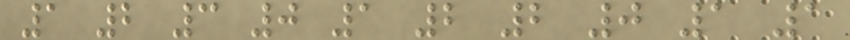1 2 3 0 1 2 2 0 1 1
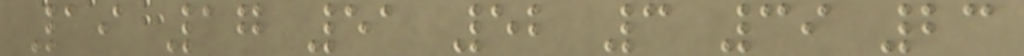19 17 51 52 3 39 23
